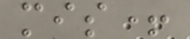mis+
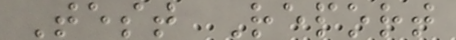Test Report
